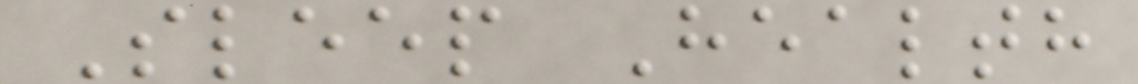Sleep Health
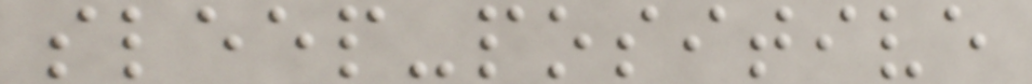sleep-positive
